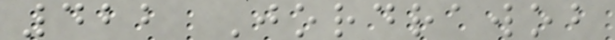422 Jordrawob
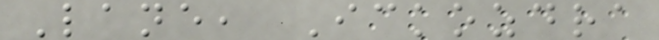Lane, Ickozdra
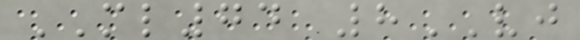ML74 8VJ
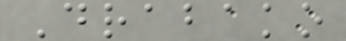Drabako
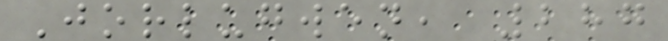Jorlugwen, 287
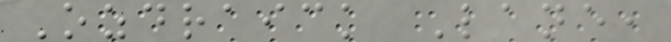Ozdraick Lane,
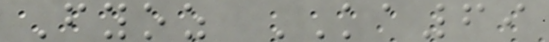Fyoz KA69
